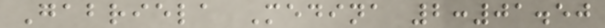Gabriela Medina 2:01.50
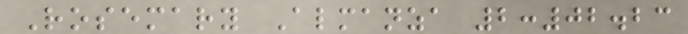Rosemary Almanza 2:02.23
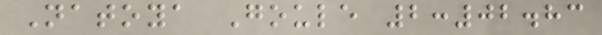Natoya Goule 2:02.83
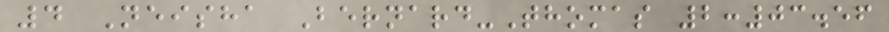4 Neisha Bernard-Thomas 2:03.56
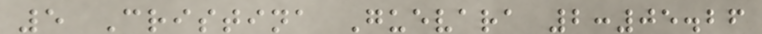5 Cristina Guevara 2:05.26
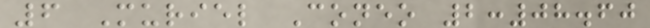6 Muriel Coneo 2:08.60
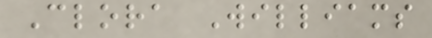Clora Williams
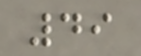49
